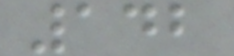142
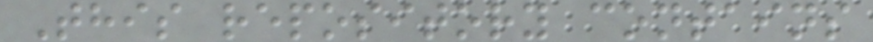This repository contains
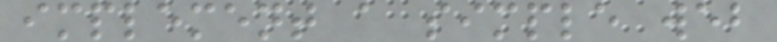implement a simple web
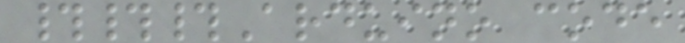###Arduino code
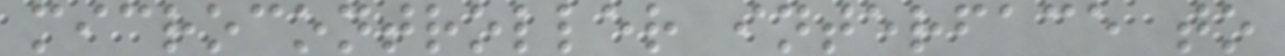microcontroller interface to
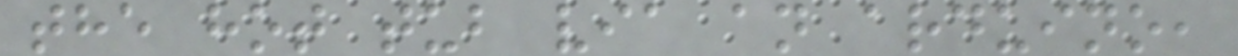the hot tub via an arduino,
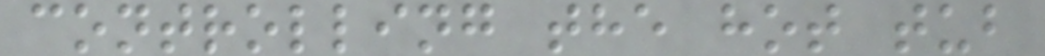controlling the hot tub
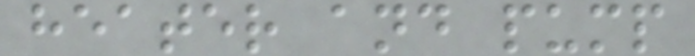heater and pump
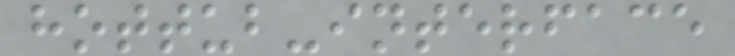hottub-interface
